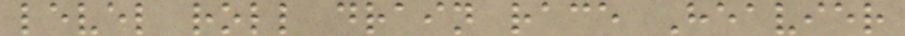level roll drain race Heavier
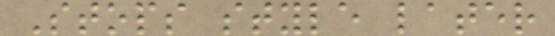Stops style later
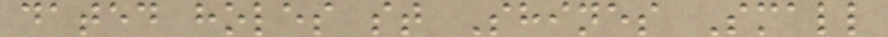dated holes st Shines Small
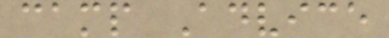camp Advice
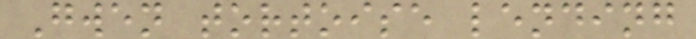Gwen tortoise lending
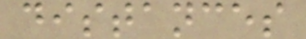distances
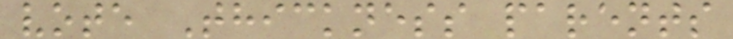vote Thickness parents
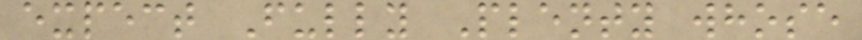expect Fully Plenty whose
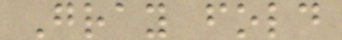Gray fold
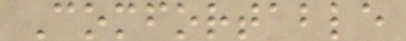Comfortable
